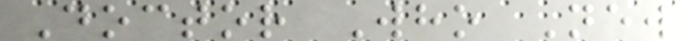Doctor Who New
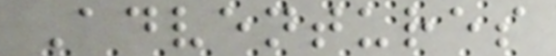Adventures
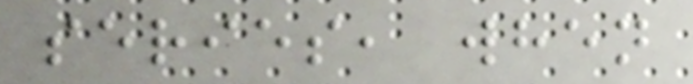series, when
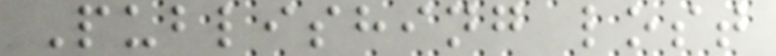Publishing lost
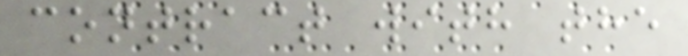contract with the
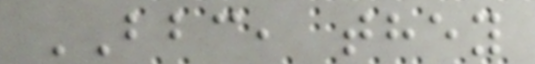BBC, they
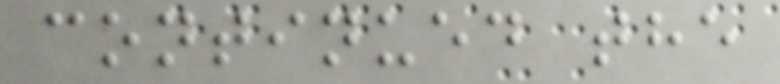continued the
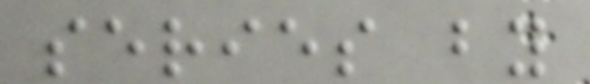series by
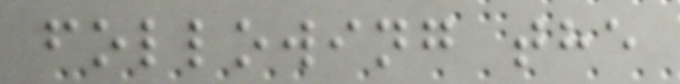following the
